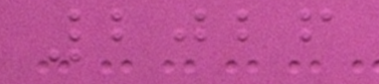2026
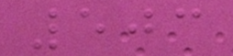503
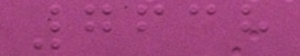7638
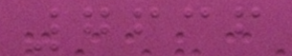7636
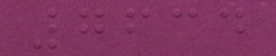7634
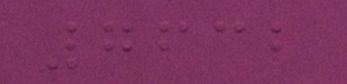7632
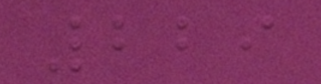229
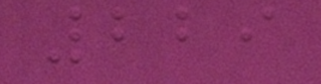229
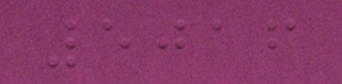5016
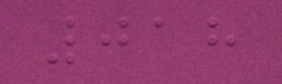018
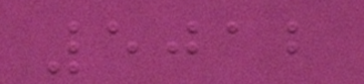5012
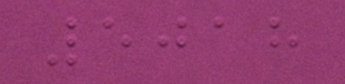5018
